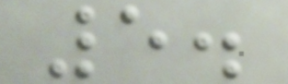5.
